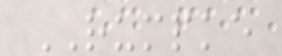RUMPKE
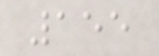155
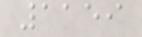1159
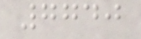7740
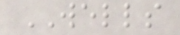WELLS
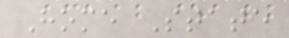Home State
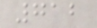712
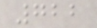722
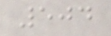504
